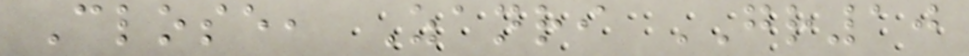Close, Zanri GR10
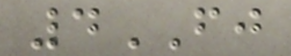4FJ
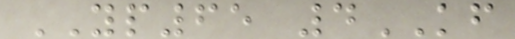YP65 4KF
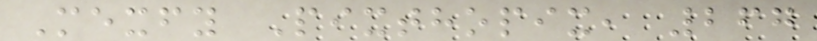Mexfy Pixthopix, 267
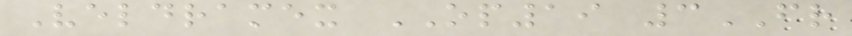Veldramex OP19 3FR
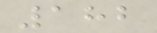182
